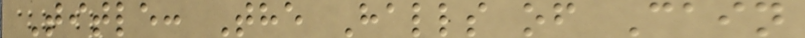Title: The Halls of Cain
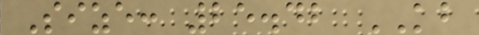Size: 25.42 KB
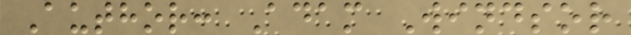Author: Adam Windsor
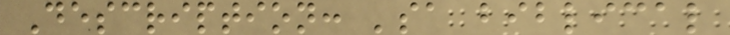Description: 'sa biblical
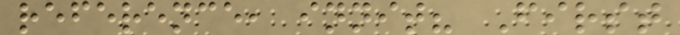reference, innit? First
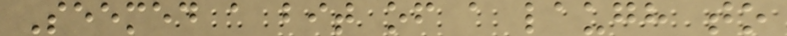Seemed a bit of a laugh to
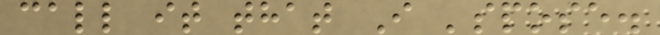call it that I 'spose.
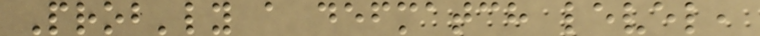Prob'ly a defmatch level,
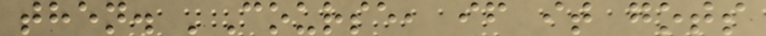then. 'Course, if it gots
